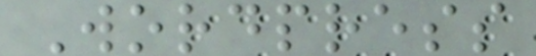Wordpress
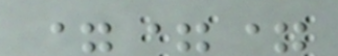===
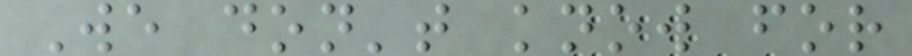We don't know for
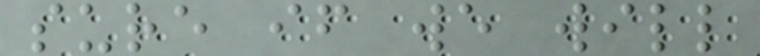sure if we will
